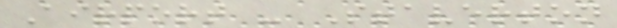Airport - Staverton
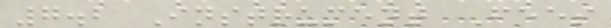7.2 Instrument Fees
